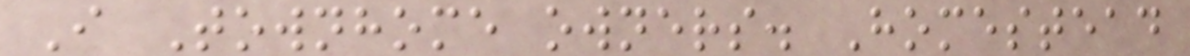I Townhome owners. Homestead
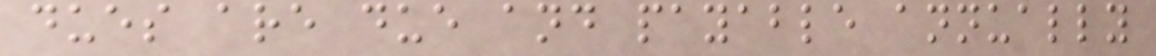dues are due and payable annually
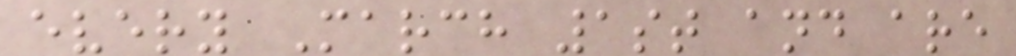every March 1st and are
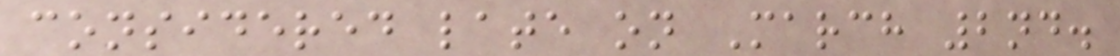considered late on March 2nd.
